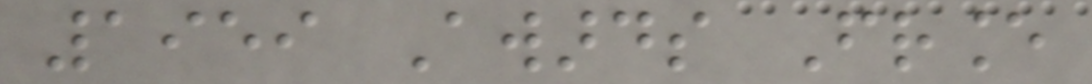1959 Awards France
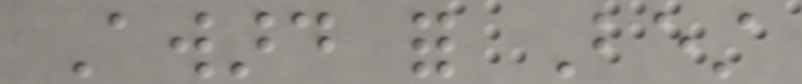Award for Best
